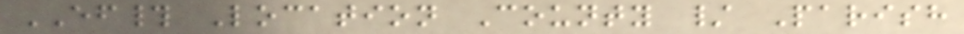EF# Location County / Parish
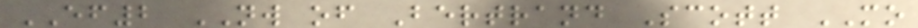EF2 NW of Bertrand Scott MO
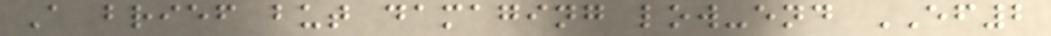A brief but damaging low-end EF2
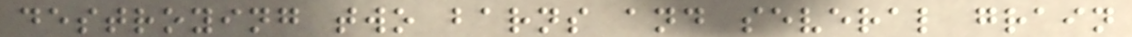destroying two barns and several grain
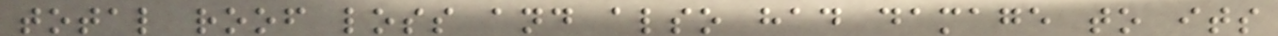total roof loss and also had damage to its
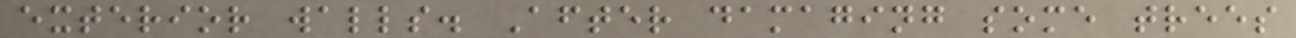exterior walls. After damaging some trees
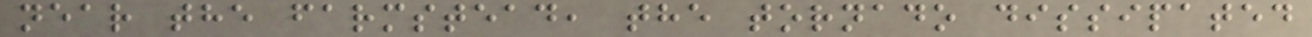near the farmstead, the tornado dissipated
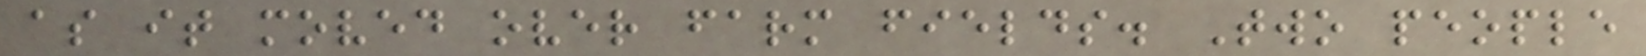as it moved over farm fields. Two people
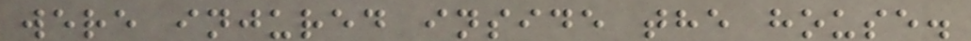were injured inside the house.
